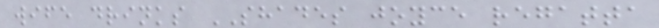wife drinks SHADES joyce regatta
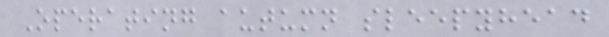Operating autumn sleepyhead
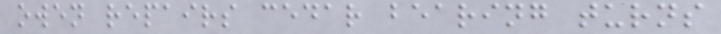owen repairs cedar bearing turns
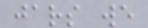jars we
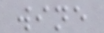wine
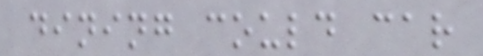dining could car
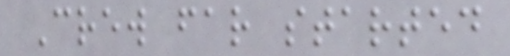Crew far started
